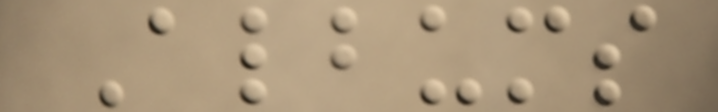Albums
